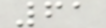61
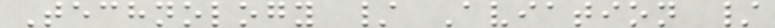Technology / Aviation /
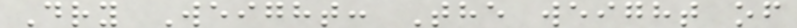Dry Weight: The weight of
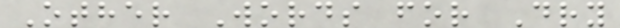Other Words for Dry
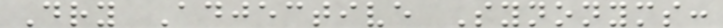Dry Adjective Synonyms:
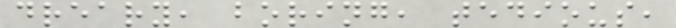dreary, boring, tedious,
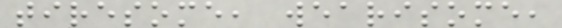tiresome, wearisome,
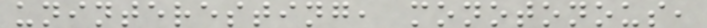uninteresting, monotonous,
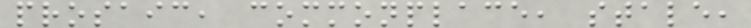prosaic, commonplace, stale,
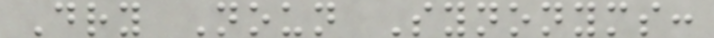Dry Noun Synonyms:
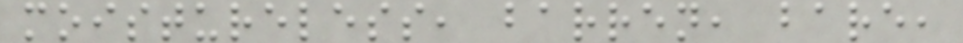moistureless, barren, bare,
